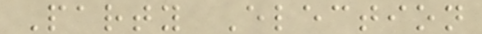Party Election
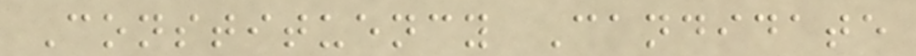Constituency Candidate
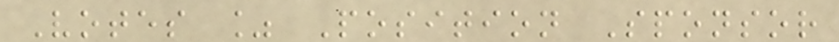Votes % Position Sponsor
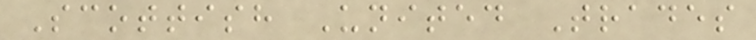Scottish United Trades
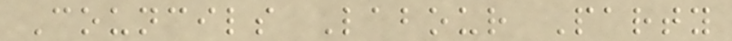Councils Labour Party
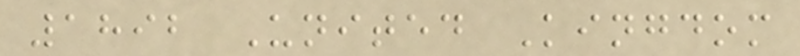1892 United Kingdom
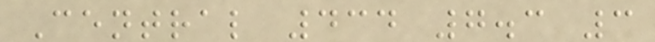Central 434 7.3 3
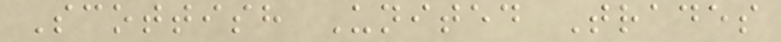Scottish United Trades
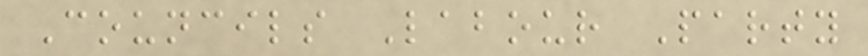Councils Labour Party
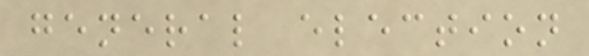general election
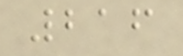216
